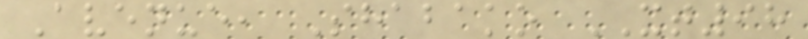Avenue, Shabako XT98
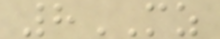8MZ
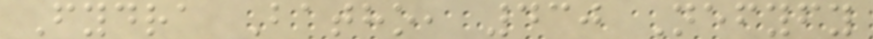Fydra Batho, 430 Nefyfy
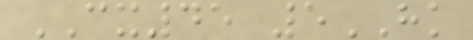CX45 5HK
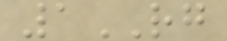1RG
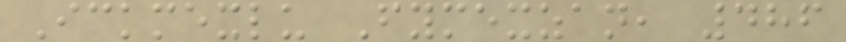Ickmexlu Fymexzan, 486
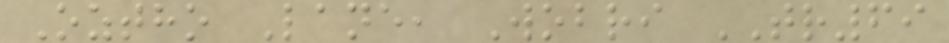Oztho Lane, Wobri TR69
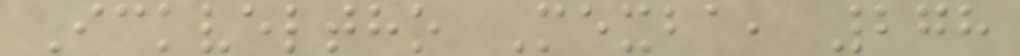Ickveltho Mexba, 278
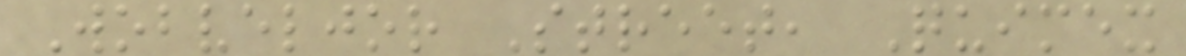Wobveljor Street, Quimex
